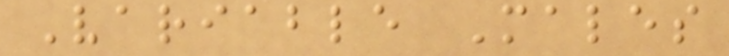Variable Males
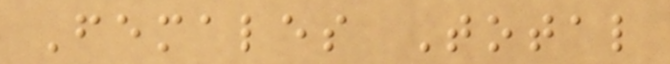Females Total
